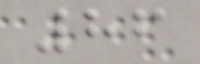86
